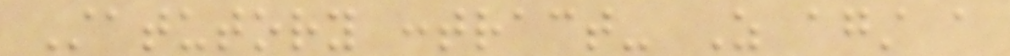Statutory contract- As against a
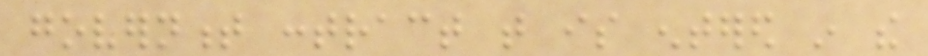government contract that is entered in the
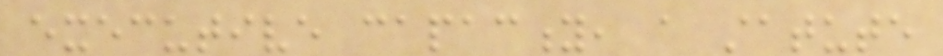executive capacity, a statute
